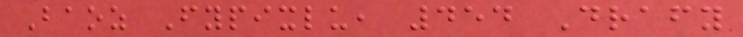Baoz Fypixlu, 454 Drafy
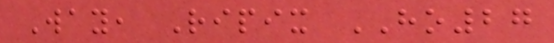Way, Ripix HO27
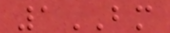1BM
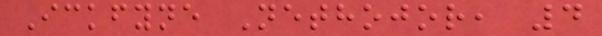Ickfyne Nethojor, 4
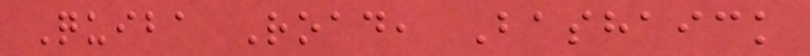Quiba Road, Bashaick
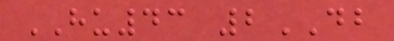HU43 2DB
